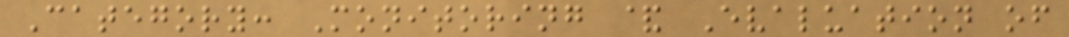Category: Monitoring & Evaluation of
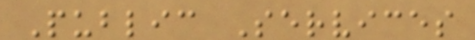Public Services
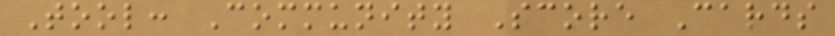Tool: Community Score Cards
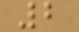2
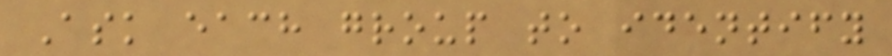Ask each group to identify
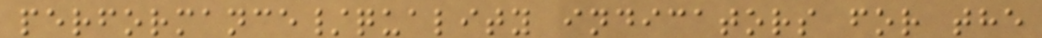performance/quality indicators for the
